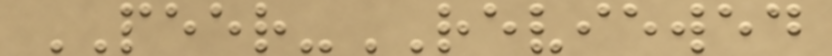PEER-REVIEWED
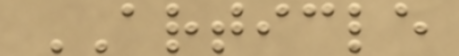ARTICLE
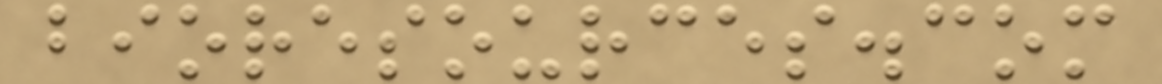bioresources.com
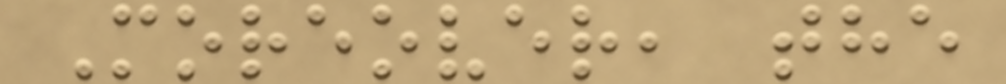Moreover, the
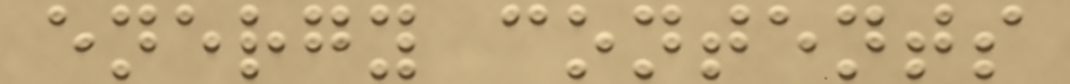energy contents
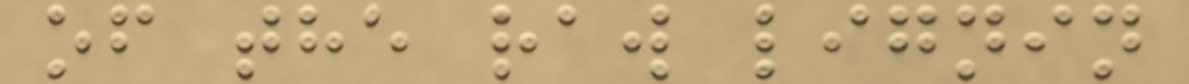of the raw lignin
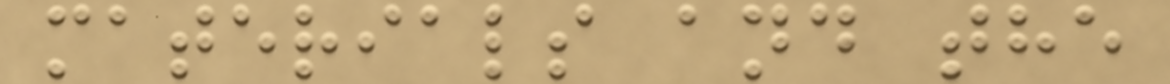materials and the
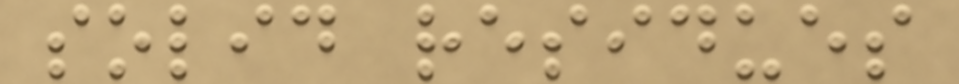solid residues
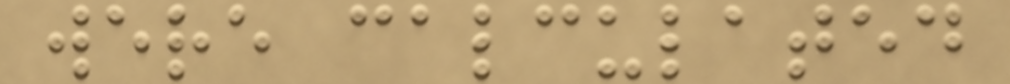were calculated
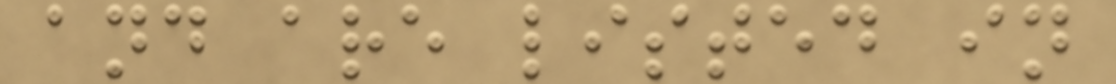and are listed in
